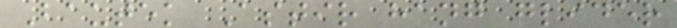Bautek Astir hang glider
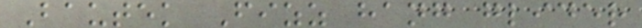Bautek Fizz hang glider
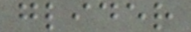glider
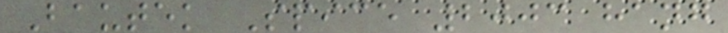Bautek Spice 2003 hang
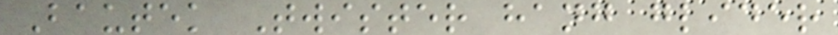Bautek Twister hang glider
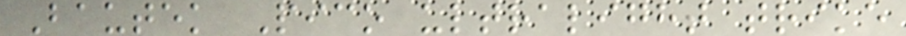Bautek Pico ultralight trike
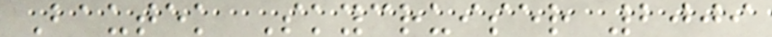Bautek Skycruiser 2009
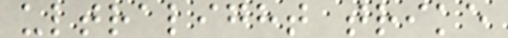ultralight trike
